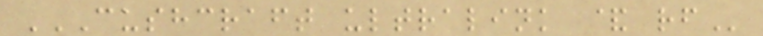CUSHCRAFT ULTRALINK & RF
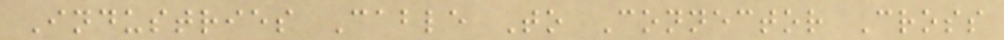Industries Cable To Connector Cross
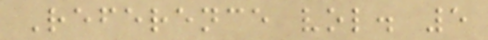Reference vol. 5
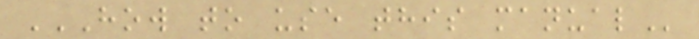HOW TO USE THIS MANUAL
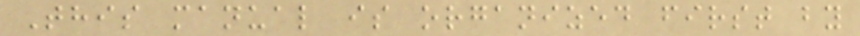This manual is organized first by
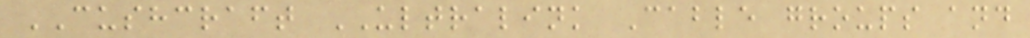CUSHCRAFT ULTRALINK Cable groups and
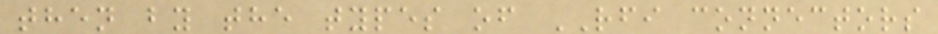then by the types of RFI connectors
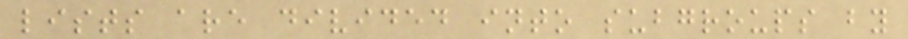lists are divided into subgroups by
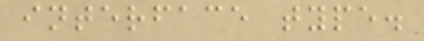interface type.
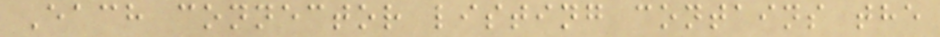Each connector listing contains the
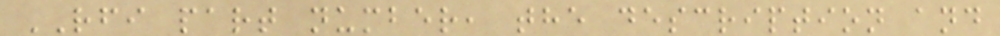RFI part number, the description and
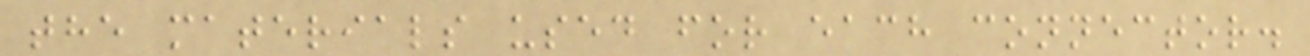the materials used for each connector.
